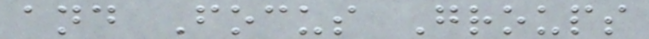and Focus Groups
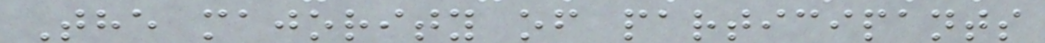The majority of participants
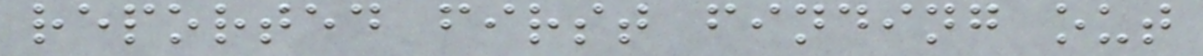reported first finding out
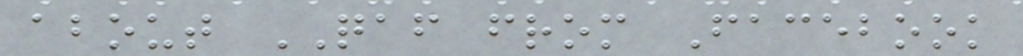about QAF from Facebook
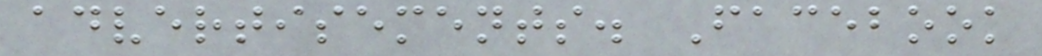advertisements. Facebook
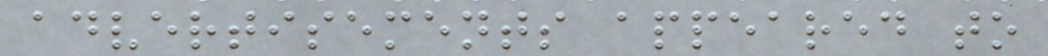advertisements appeared to
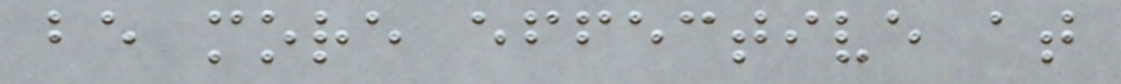be more effective at
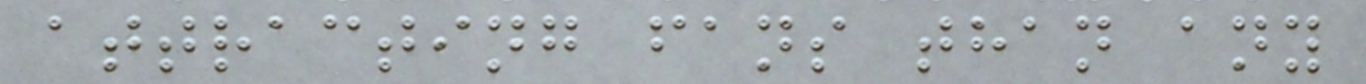attracting fans than any
